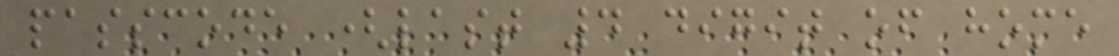passcode (last 4 digit of home
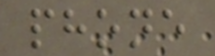phone
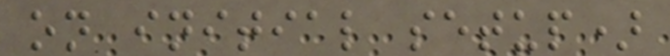on initial setup)
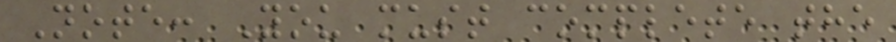Note: You must complete the
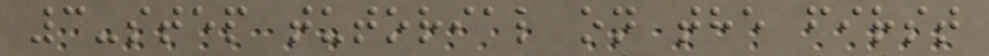3-step tutorial on the first
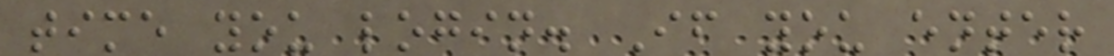time you login. If you enter
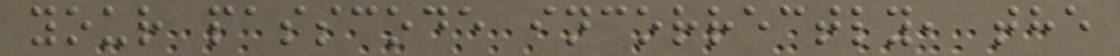your passcode incorrectly, the
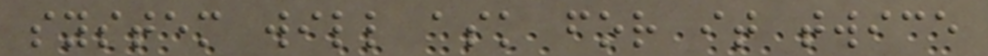system will ask for it twice
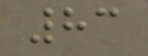83
